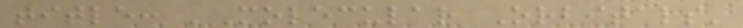title: 'Molecular Orbitals'
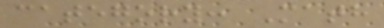category: Math
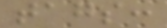tags:
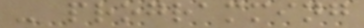- programming
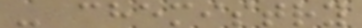- chemistry
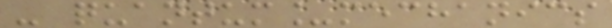- quantum_mechanics
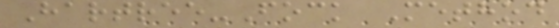Hartree-Fock Method
